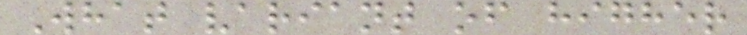What variant of higher
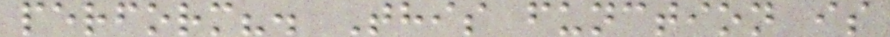perform?. This function is
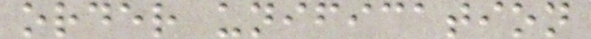order unification
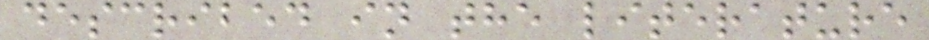described in the literature
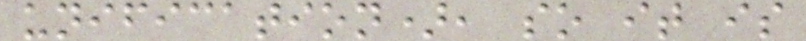unification), so it is
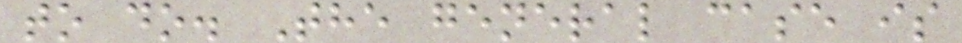to do. The general case is
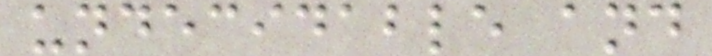undecidable and
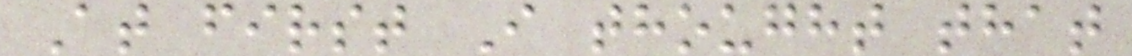At first I thought that
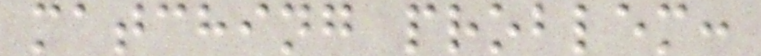matching problem:
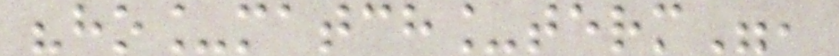"ho_match_term",
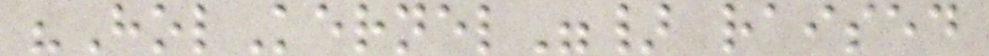"HolKernel"} raised
